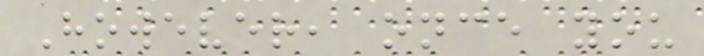However, once you
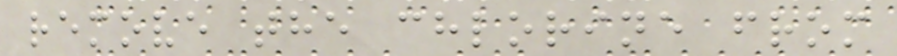remove the chlorine from
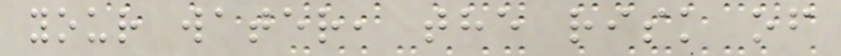your water, the risk of
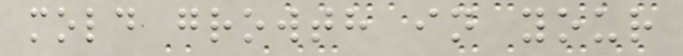mold growth in your
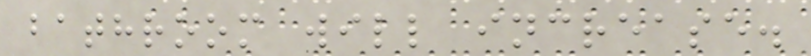bathroom will increase.
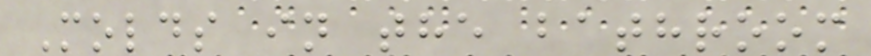Molds in the bathroom
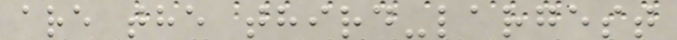are the third-largest
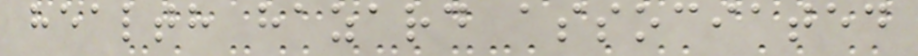health hazard associated
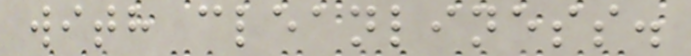with cleanliness.
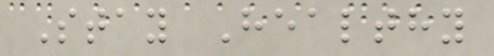Stay Healthy
